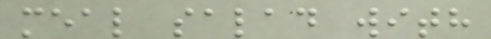meal salad with
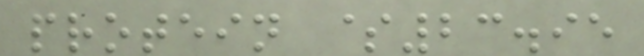protein $23.95
